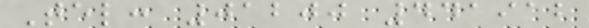Tel: 01200 441912
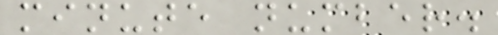minute number.
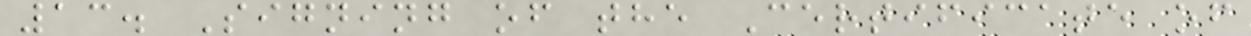13. Signing of the Certificate of
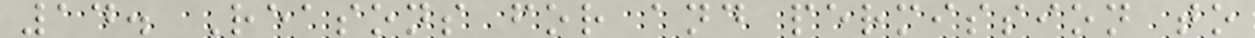14. Reasons for and permission to
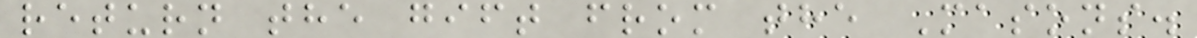return the gift from the Masons.
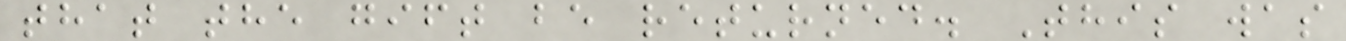that the gift be returned. This was
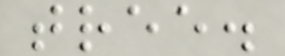tree.
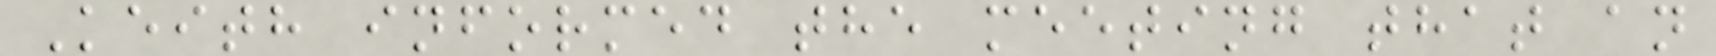Keith informed the meeting that an
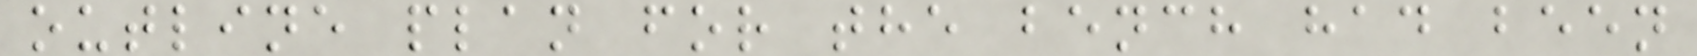outline plan for the bench had been
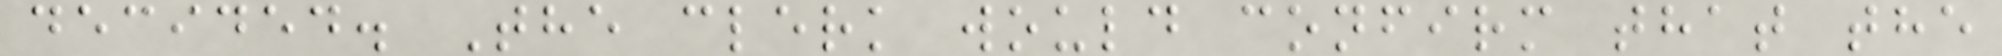decided. The clerk would confirm that the
